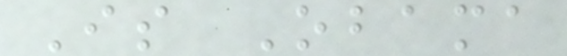Is Obama
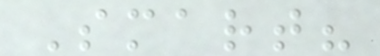Smart?
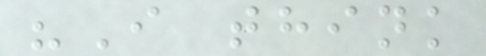"I think
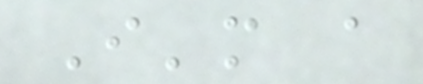I'm a
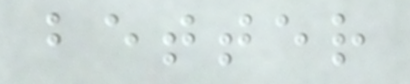better
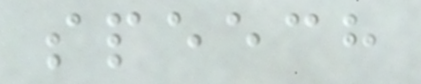speech
